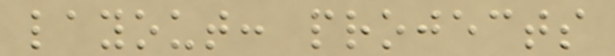layout: projects
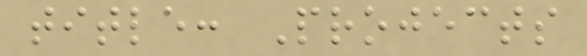title: Projects
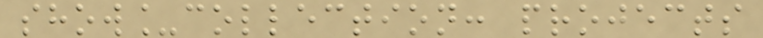show_collection: projects
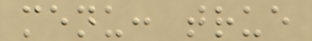menu: true
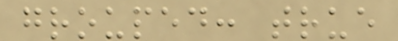grouped: true
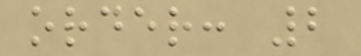order: 2
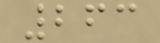263
